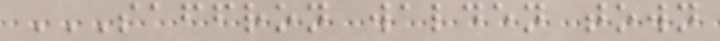SAFFRON WALDEN TOWN
